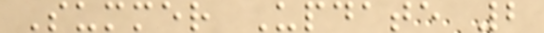Summer Update 2
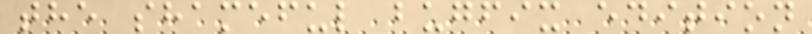the shameful bugfix edition
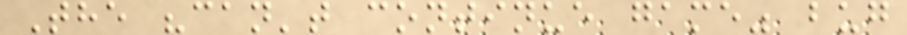The "can't continue game" bug
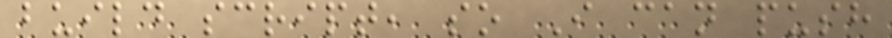build script, so I can push
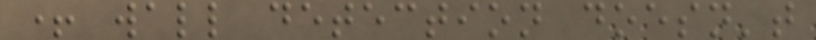+ wall detection doesn't
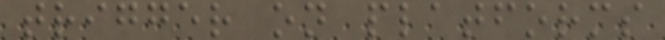trigger on platforms
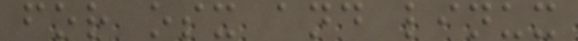for osx and linux
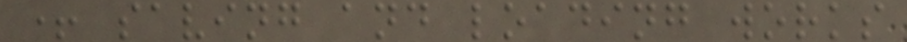+ saving and loading works
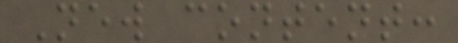New content:
